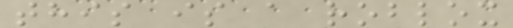this is a roblox
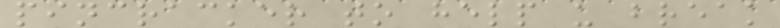pincracker to help u break
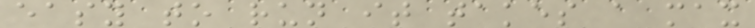easy to run it takes a max
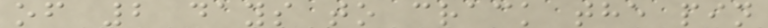of 2 days to crack the pin
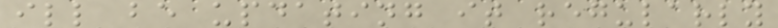ill be updating it regularly
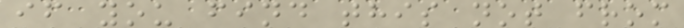if you find this not from
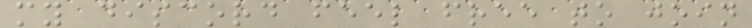my discord feel free to join
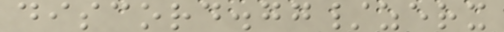discord.gg/zerx
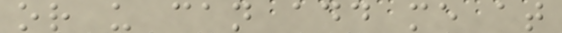or u can add me at
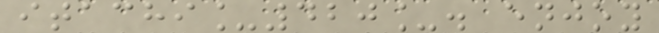itachi_420_. enjoy
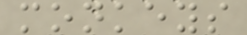monkeys
